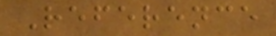Reference
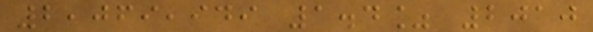2,069,949 1.4% 2010
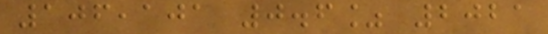106,101 0.6% 2021
